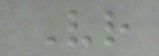Vr
